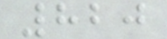820
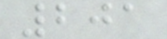201
